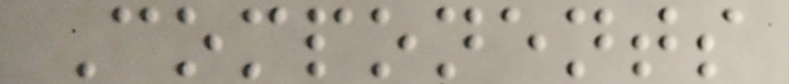Components
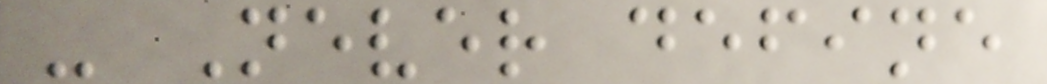- Never define
